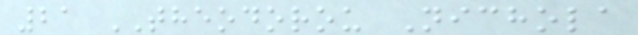21 THEODOROU Nichola
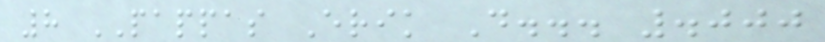8 PAPPAS Erik D... .000
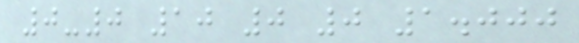0-0 10 0 0 1.000
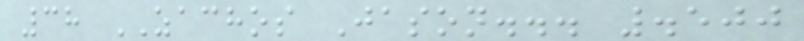38 ZACHOS Jason... .500
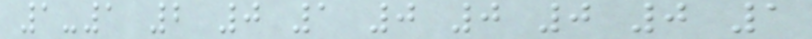1-1 2 0 1 0 0 0 0 1
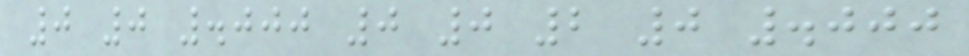0 0 .000 0 0 2 0 .000
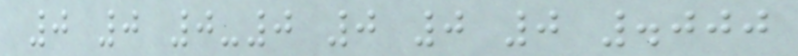0 0 0-0 0 0 0 .000
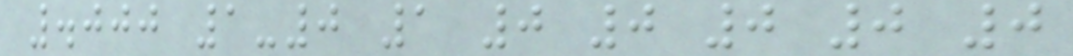.000 1-0 1 0 0 0 0 0
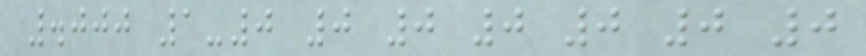.000 1-0 0 0 0 0 0 0
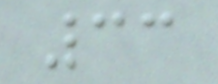33
